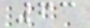63
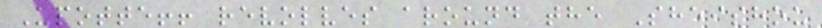Upotte!! revolves around the Sheishou
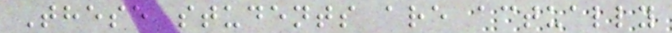These students are actually
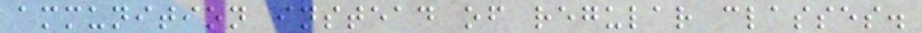ammunition instead of regular classes.
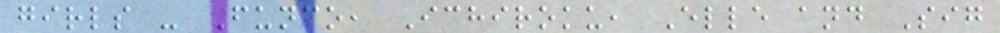girls - Funco, Ichiroku, Elle and Sig
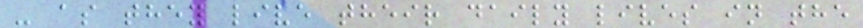- as they live their daily lives in the
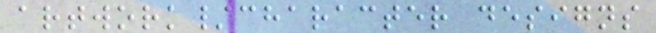artwork/character designs
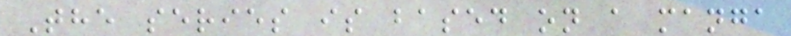The series is based on a manga
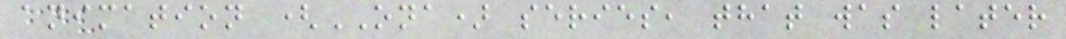animation (ONA) series, that was later
